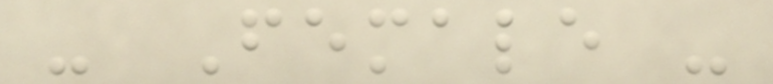- Female -
